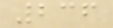236
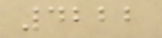4222
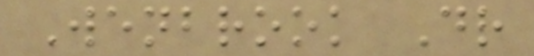Wenbrook Dr
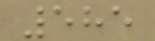585
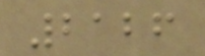2126
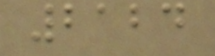2124
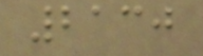2130
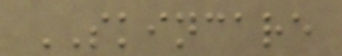SKINCARE
